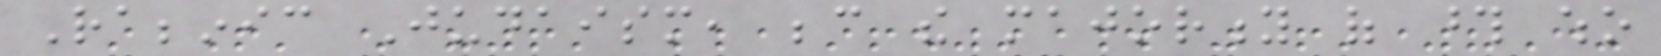Rabbinic Judaism, because the majority of those who
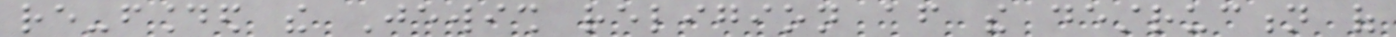re-founded the Jewish religion after the destruction of
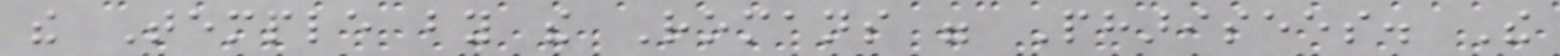the Temple by the Romans were Pharisees. The
